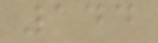144
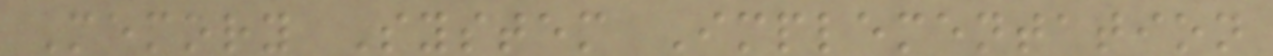Memory System Implementation
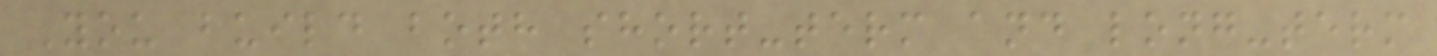You build both short-term and long-term
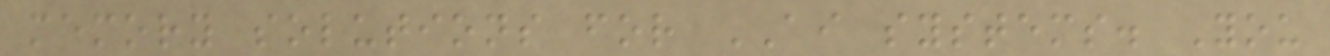memory solutions for AI systems. You
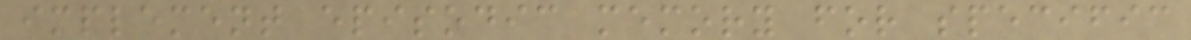implement episodic memory for specific
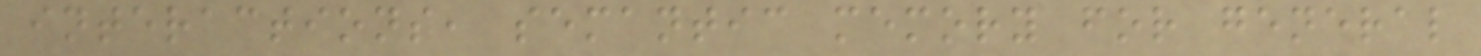interactions, semantic memory for general
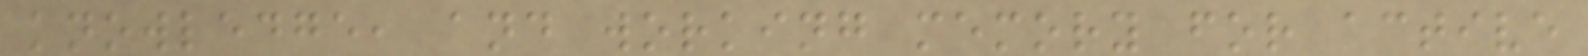knowledge, and working memory for active
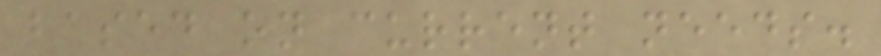based on current needs.
